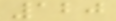120
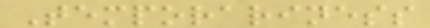Temporariness
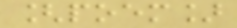[poem]
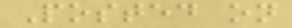Posted on
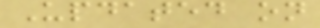Updated on
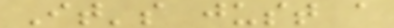It's just a
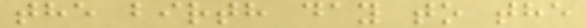the birth day to the
